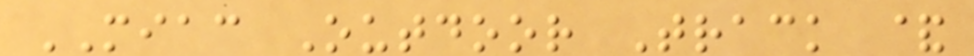MIAC Outdoor Track &
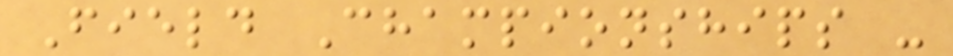Field Championships -
